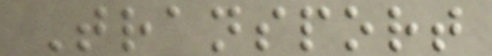Transport
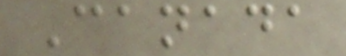Canada
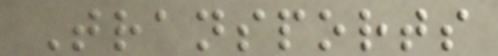Transports
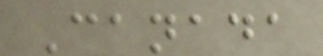Canada
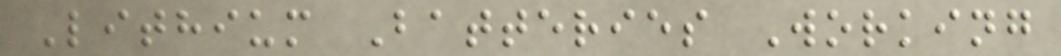Lithium Batteries Working
